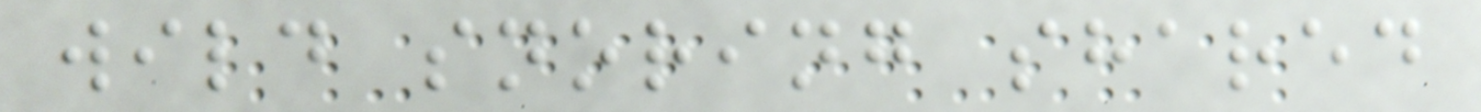wild snoring shared
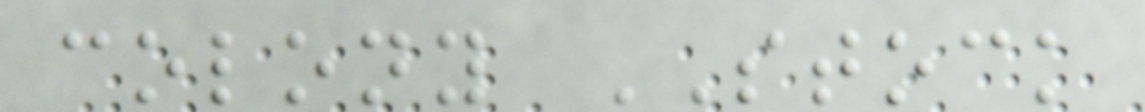colony STOCK
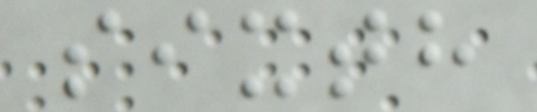sixth
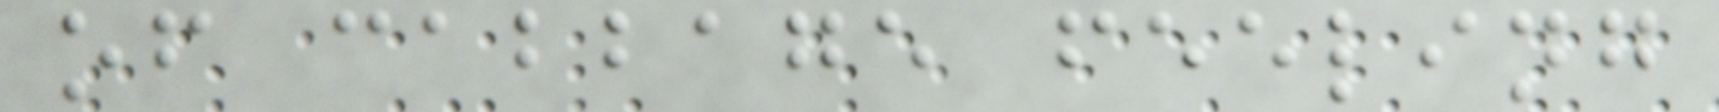of cabbage feeling
